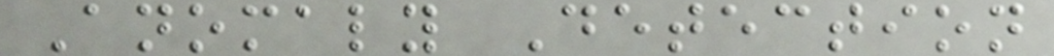Anomaly Detection
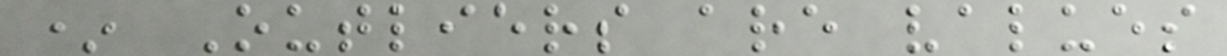* Outliers are values
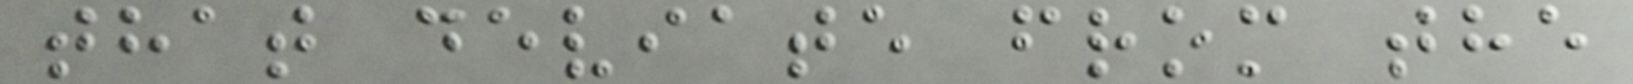that deviate from the
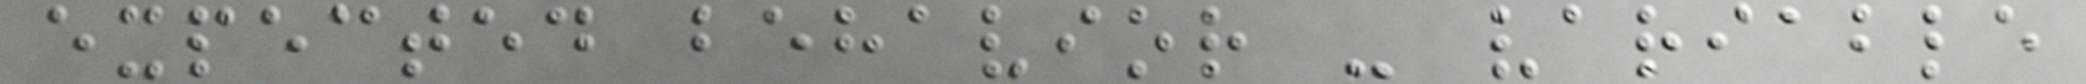expected behavior - variable
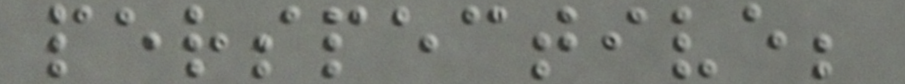perspective;
